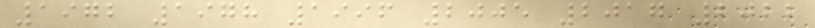1972 1978 1996 2005 2017 2022
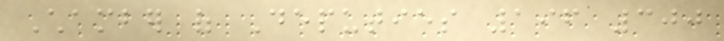Chamber of Deputies 196 300
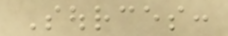Sources:
